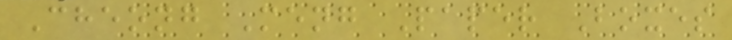Cheong Meng Paper Boxes
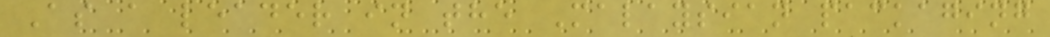As a leader in the Malaysian packaging
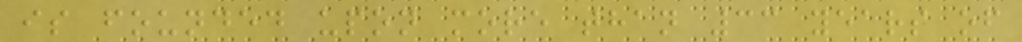is founded upon more than 33 years of
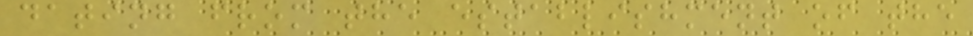dating from the establishment of the
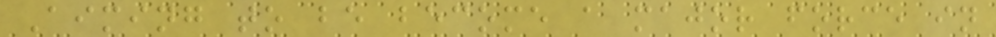Aiming to be become a major force in
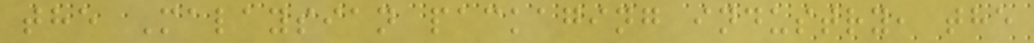the Malaysian packaging industry, the
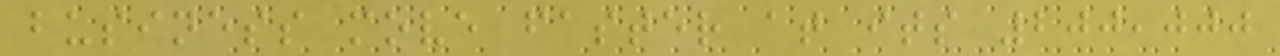business move faster at its 200,000
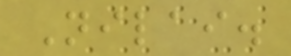Nilai.
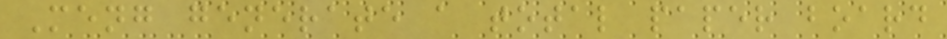Meng generate a total paper board
